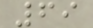69
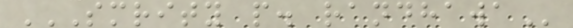SMRITY P. RANDHAWA
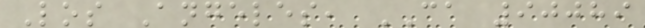Los Angeles, CA 90089
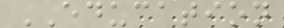EDUCATION
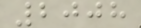2008
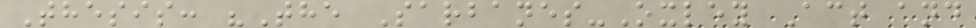Thesis: "The Sarbanes-Oxley Act and
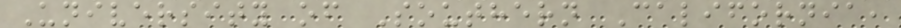University of Southern California,
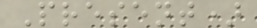Present)
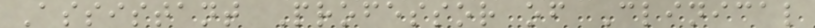Assistant Professor of Clinical
